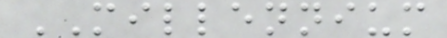MILLENNIUM
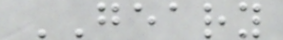GEARY
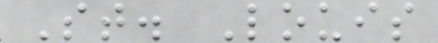St. Louis
